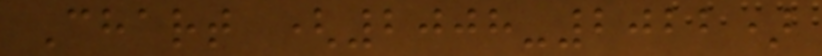Chart (2008-2022)
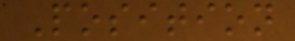Position
